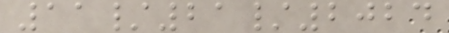11/21/2024
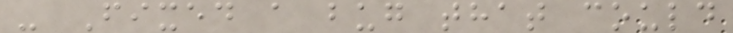- Fixed a bug that could
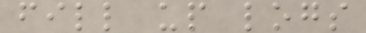fill up logs
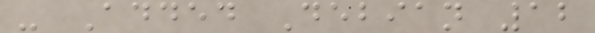- Added Debian 12
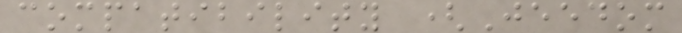compatibility (Jeedom
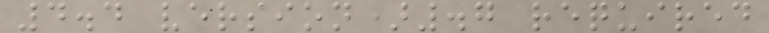4.4 version).7 required
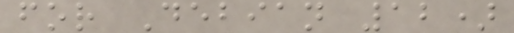for Debian 12)
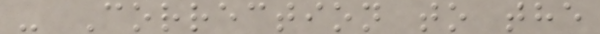- Correction to the
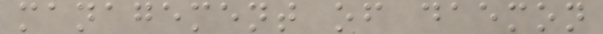management of daemon
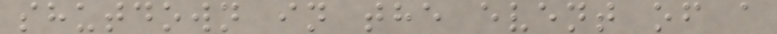shutdown in the event of a
